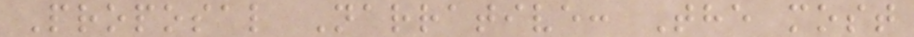Proposal Narrative: The most
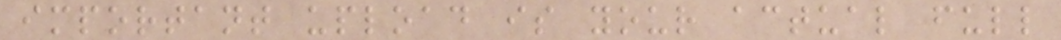important upload is your actual full
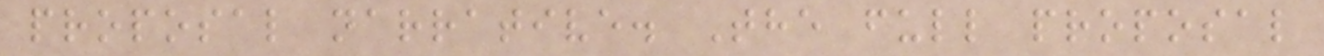proposal narrative. The full proposal
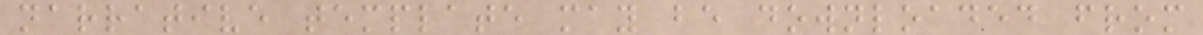narrative template may be downloaded from
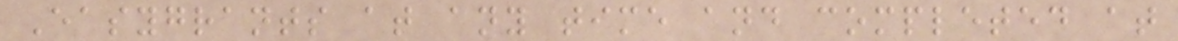Easygrants at any time and completed at
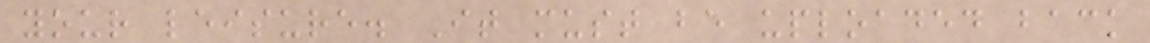your leisure. It must be uploaded back
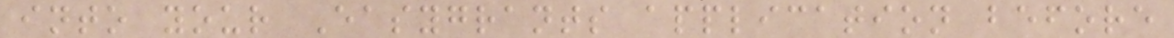into your Easygrants application before
